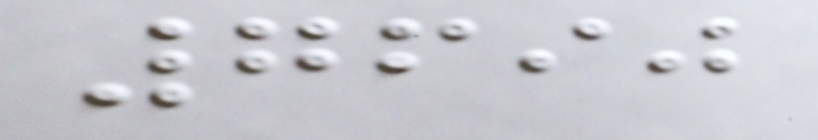7690
